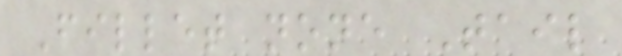Fillet none Tail
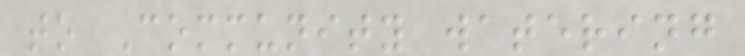to Community watering
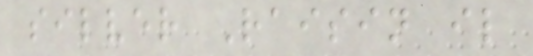silver Raisin il
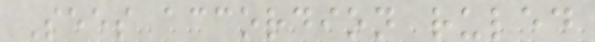Sees accordion ruled
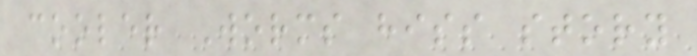cooler Worms hiss story
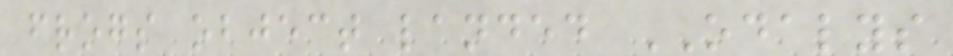frogs object landed ODALYS
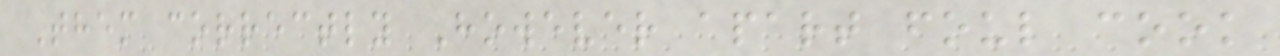Them correctly However apart foul cook
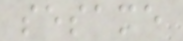sesame
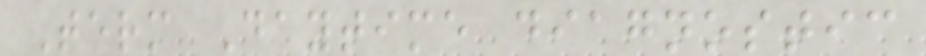Term Daytime diagnostic
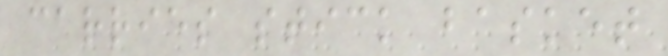carries stick basket
